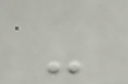-
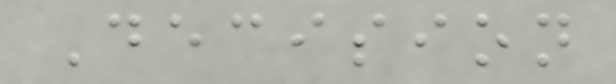Decision
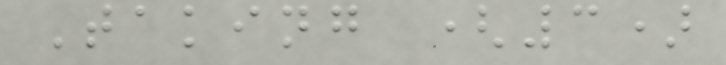Taking (3)
